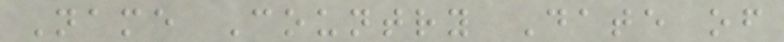Name Country Date of
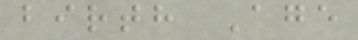birth Age
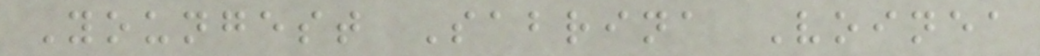Youngest Sabrina Voinea
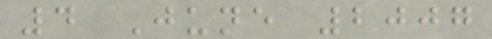4 June 2007
